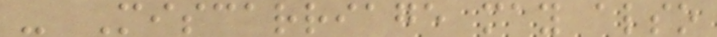- Miscarriage may also
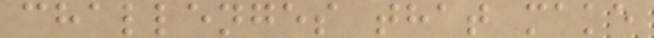challenges that make
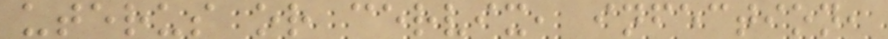uterus or cervix, infection,
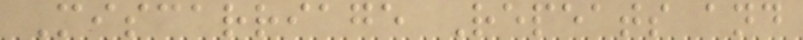Miscarriage Repeats and
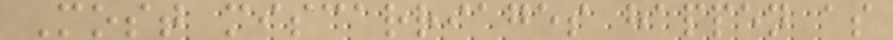Most miscarriages happen as
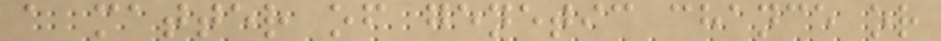a matter of genetic chance or
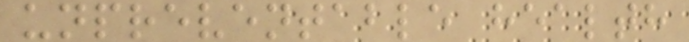unpreventable health
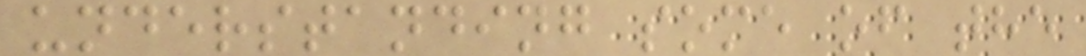understanding some of the
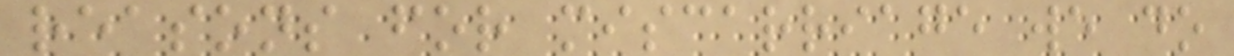reasons for miscarriage we do
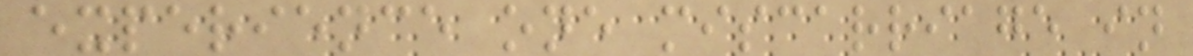experience one miscarriage in
